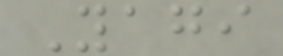Yagi
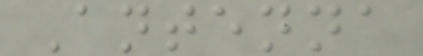Antenna
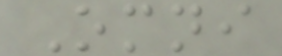Omni
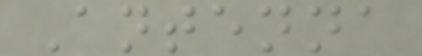Antenna
